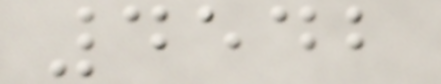4542
